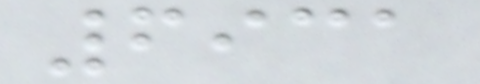6931
